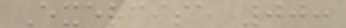Exercise 00:
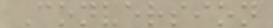Conversion
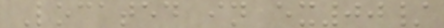Located in ex00/
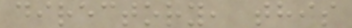directory, this
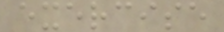exercise
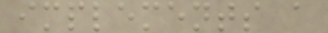implements a
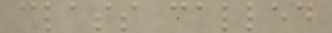class called
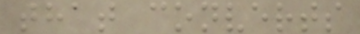that converts
